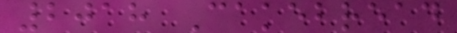2018 Cakebread
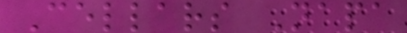Cellars Napa
